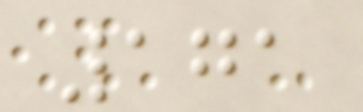171
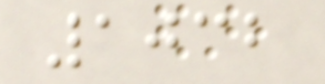1032
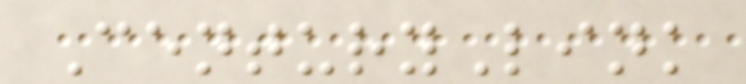CenturyLink
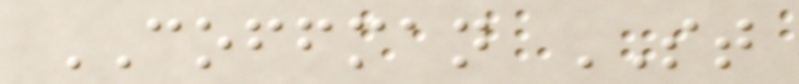COFFMAN ST
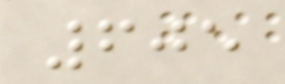605
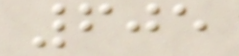605
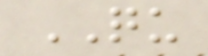QU
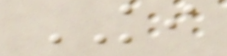KI
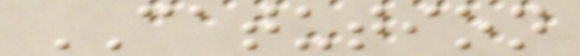CATUTION
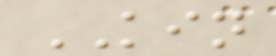KIN
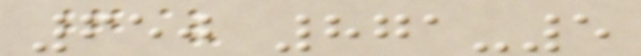650 871-5
